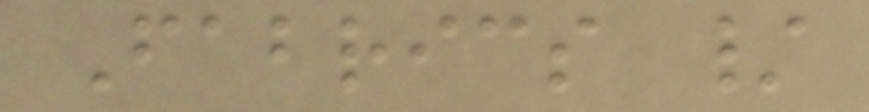Fabrics /
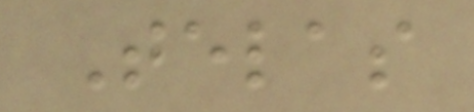Telas
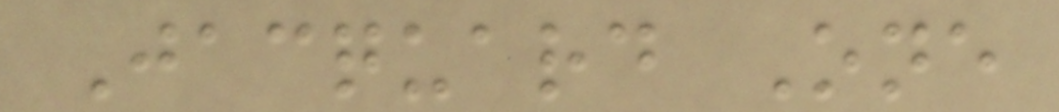Jacquard One
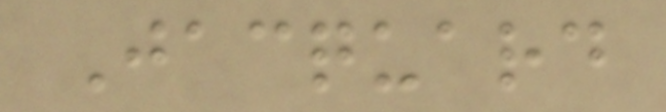Jacquard
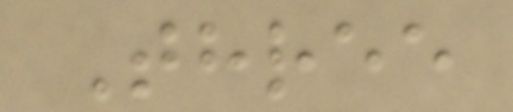Three
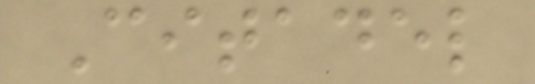Citadel
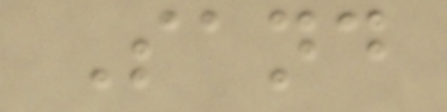Sand
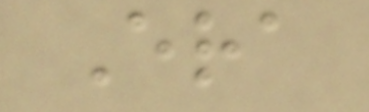Era
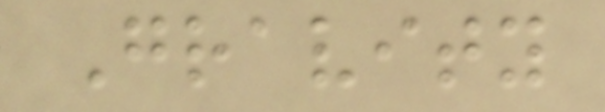Gravity
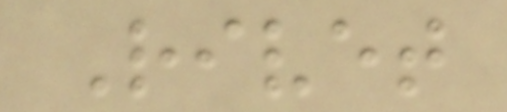Rivet
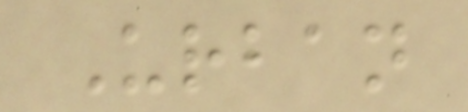Urban
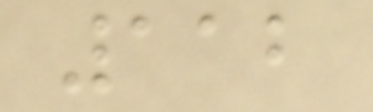112
